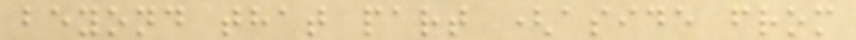beyond that part (aside from
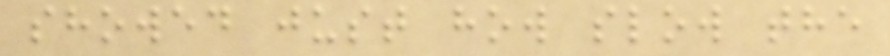showed just how slow the
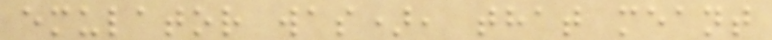emulator was), that meant
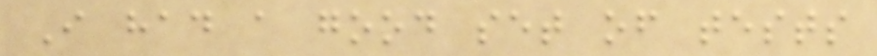I had a good set of tests
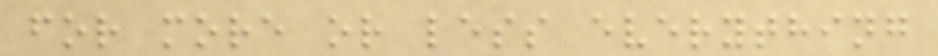for more or less everything
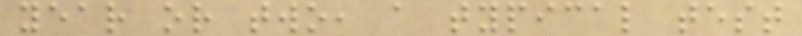year or two, a typical test
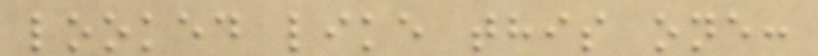looked like this one:
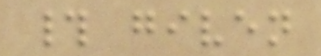# given
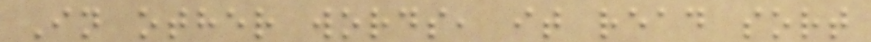In other words, it read sort
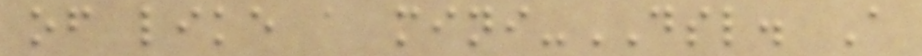of like a mini-DSL. A
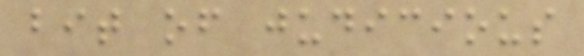bit of judicious
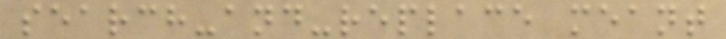search-and-replace meant
